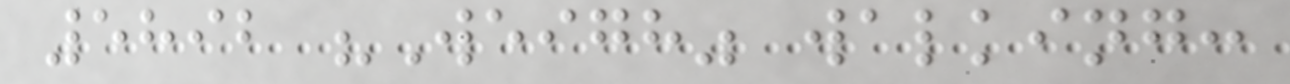5892 "Weigh" walking:
